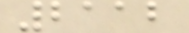2112
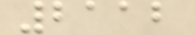2112
